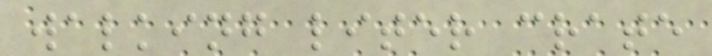walking liter crate
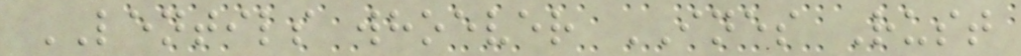LENTILS whoever INES Rust
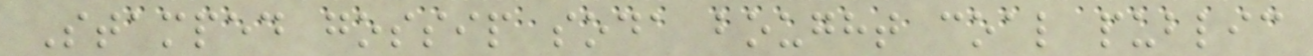Stamped gossip soda bought coal public
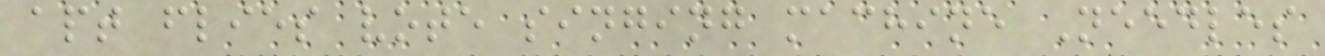apt flies vote singing machine Needles
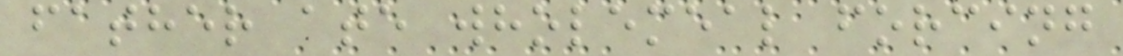father ate wholemeal forcing
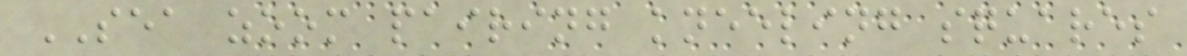SEA zoom pairing kneeling squares
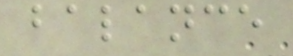balance
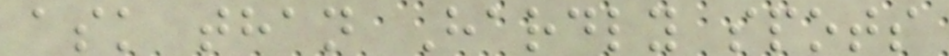ask than Hardly spots
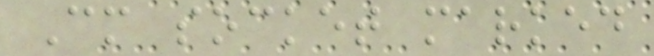Cm socket marked
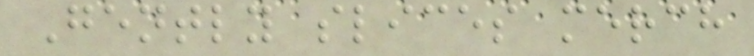Gently slices merch
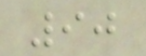90
